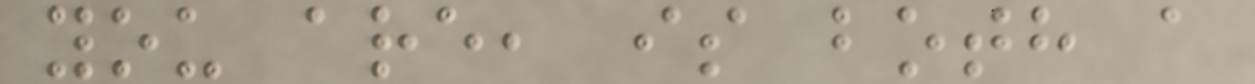you are, is both a
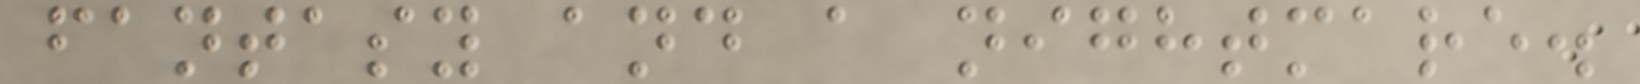fantasy and a nightmare.
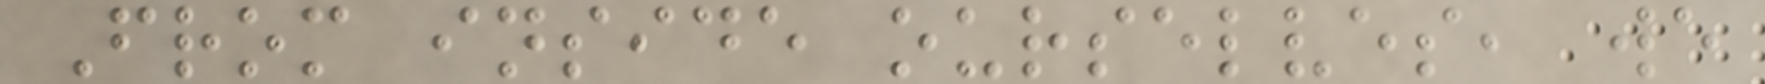From inside ourselves, we
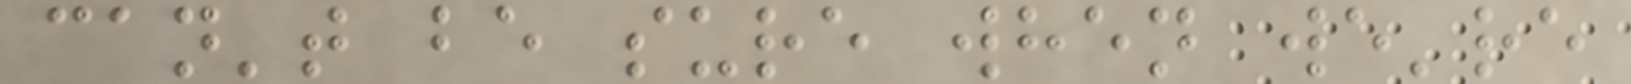can't be sure when we're
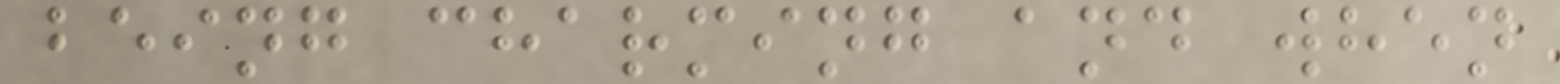being charming and when
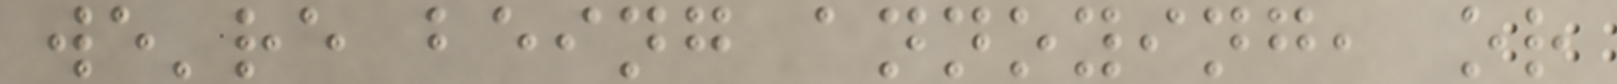we're being annoying, or
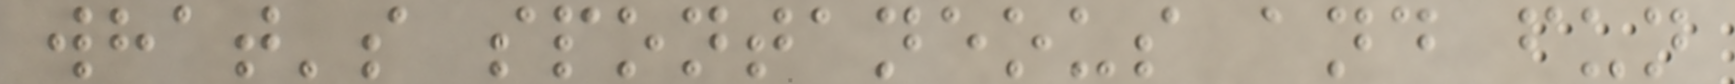what's spontaneous and fun
